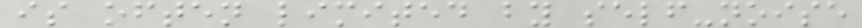is often limited by self-noise
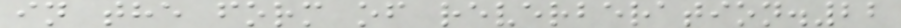in the form of reverberation.22
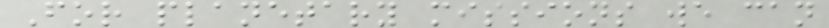For planetary missions we can
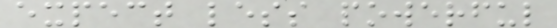expect less powerful
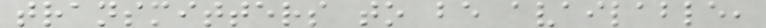transmitters to be available,
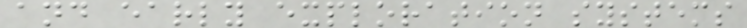and early exploration systems
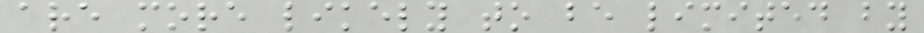are more likely to be limited by
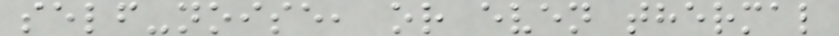self-noise, or even thermal
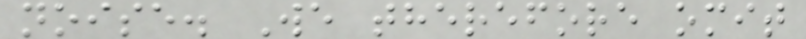noise. We therefore omit
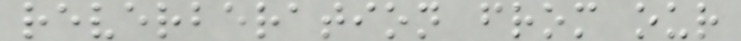reverberation from our
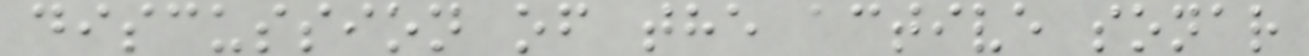discussion of the active sonar
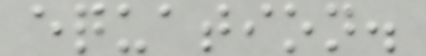equation.
